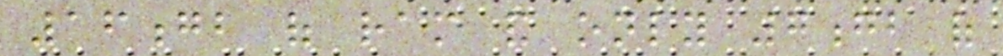16gb of ram and only 7gb of
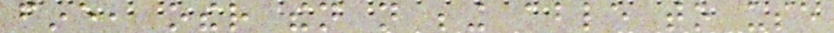fine, other then not being able to use
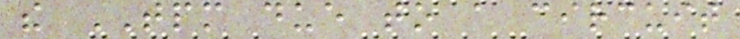the TPM due to a circuit
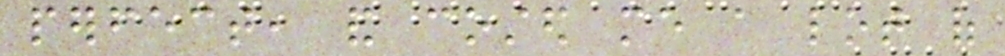perfect, and costed me a lot of
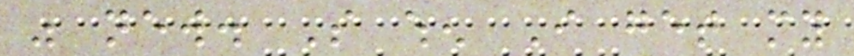was new. So when I get my
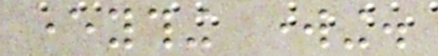everything working.
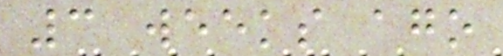3 weeks ago
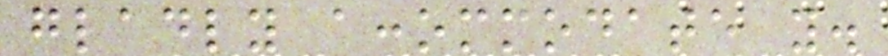gladly accommodate you.
